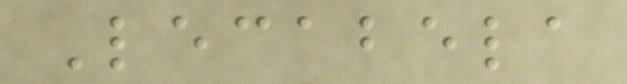Lecabela
